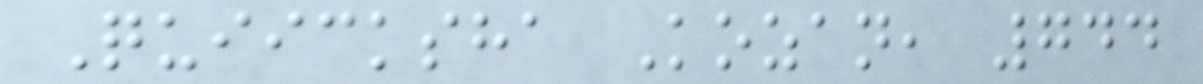Quiicksha Kozan, 744
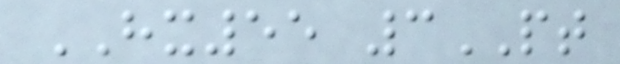HX55 3PT
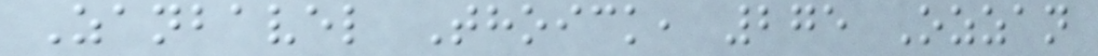Zanbavel Thoick, 275 Ozzan
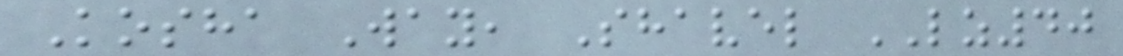Kosha Way, Shavel LZ40
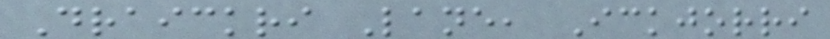Draickri Lane, Ickjorri
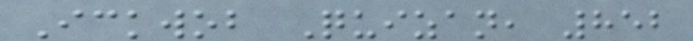Ickwob Quizan, 852
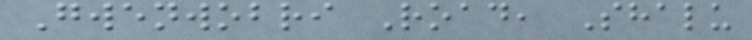Gwenwobri Road, Shalu
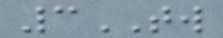3TW
